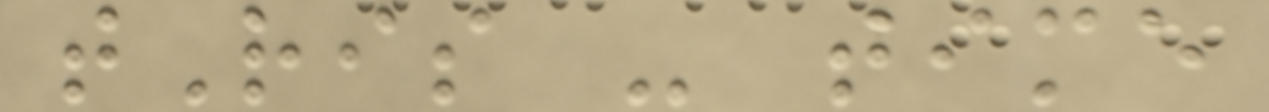tRis - time
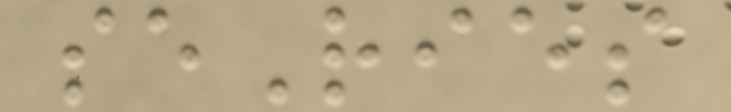seRies
